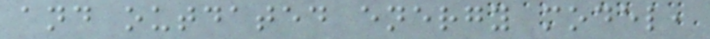and outdated energy model,
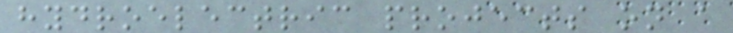hydroelectric projects on a
